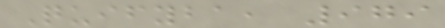Quifyba, 979
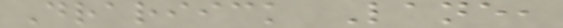Drariick Lane,
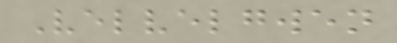Velvelgwen
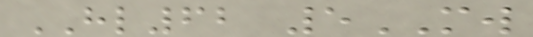HL62 5MW
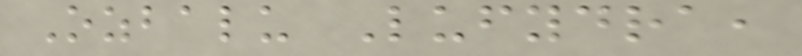Ozbalu Lufydra,
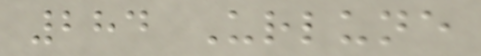284 Urlune
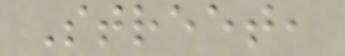Street,
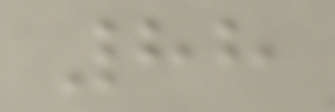88
